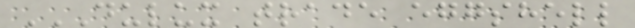DULUX TRADE EGGSHELL
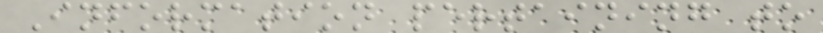Information pertaining to
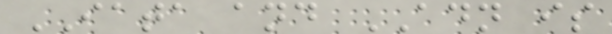IATA and ADN is
